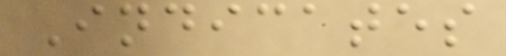Indicates
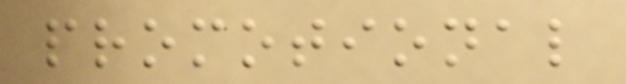promotional
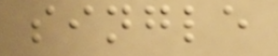single
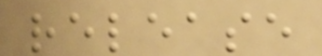release
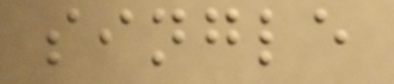single
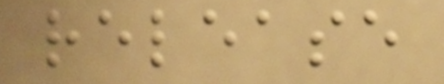release
